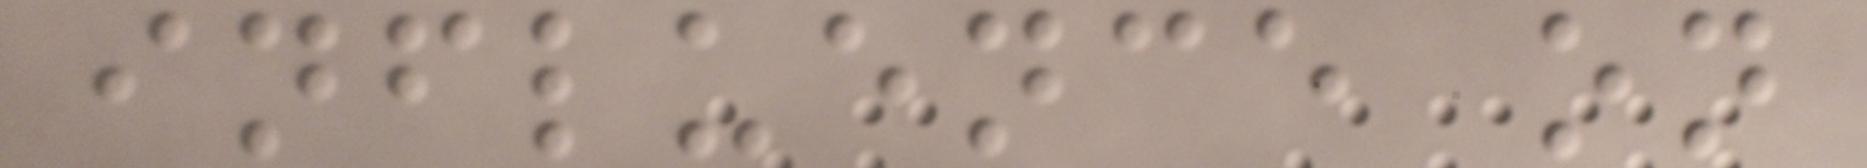influence on
